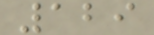129
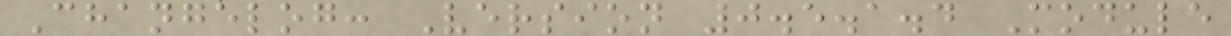Changelog: Version 0.5.1.4 Module
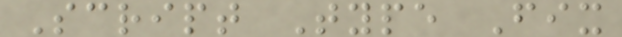Script Type Fix
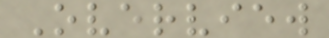Overview
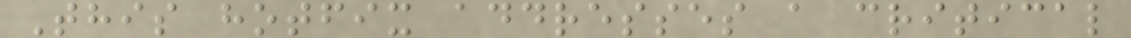This hotfix addresses a critical
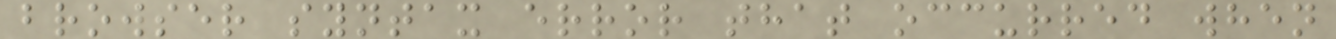browser syntax error that occurred when
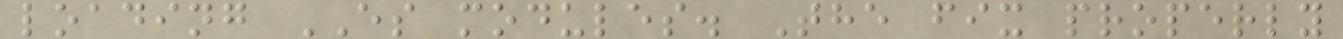loading ES modules. The fix properly
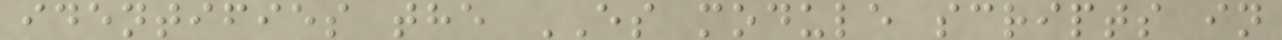identifies the ES module scripts in
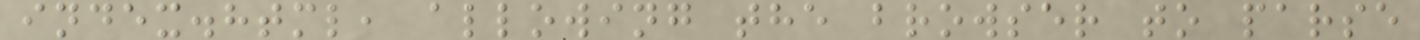index.html, allowing the browser to parse
